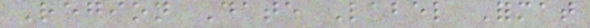Region Date Label Format
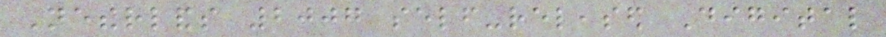Netherlands 2007 self-released Digital
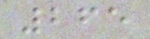265
